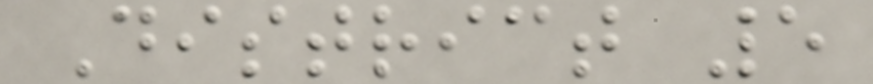District 5
